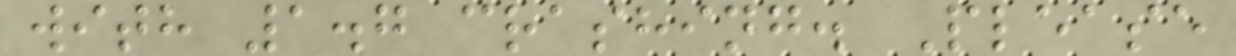with 1.7 crashing. Please
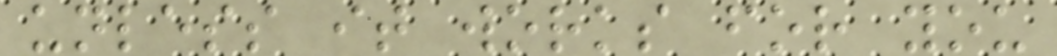unless it works for you
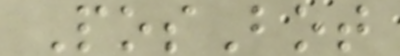PosBot
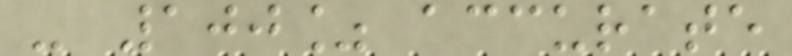- 100% accurate
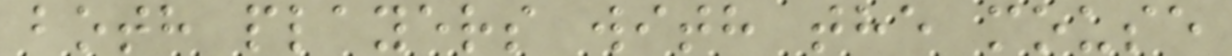both players with the mouse
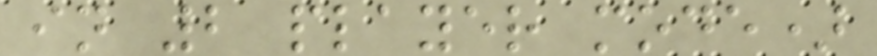in 2 player mode)
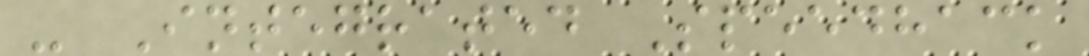- Integrated Speedhack
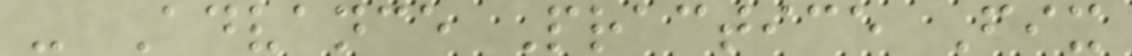- Advance Practice Fix
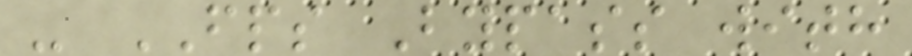- FPS Bypass with
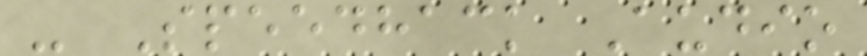- Speedhack Audio
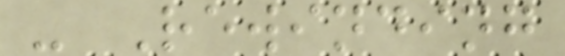- Rewinding
